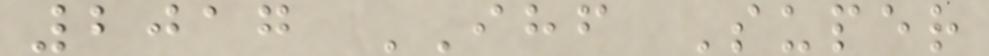2017 IHF Super
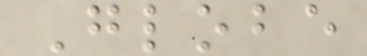Globe
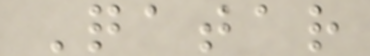Qatar
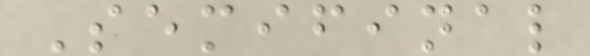Semifinal
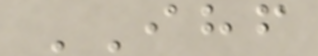IHF
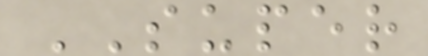SUPER
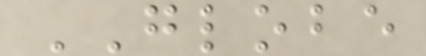GLOBE
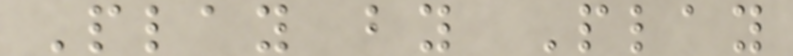Play by Play
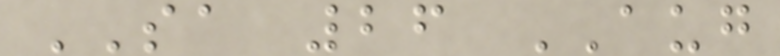SA 26 AUG
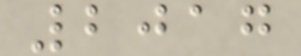2017
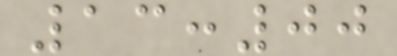13:00
